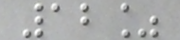12%
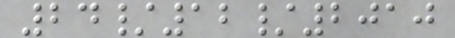24/12/2010
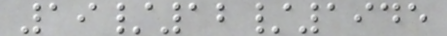19/12/1945
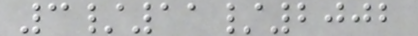3/11/2002
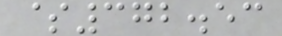$372.53
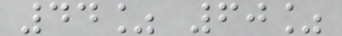44% 60%
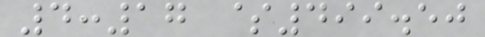4:17 $499.50
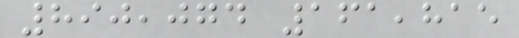890,074 161,815
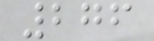276
